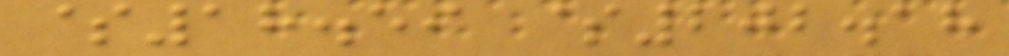$18.59 $202.18
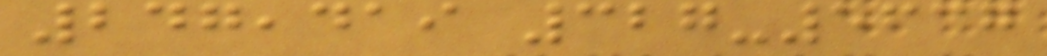247,419 327-5637
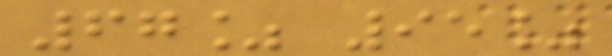67% 95%
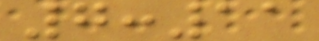7:11
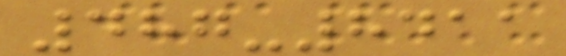487-8411
